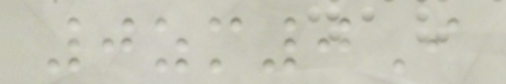0zm0I
